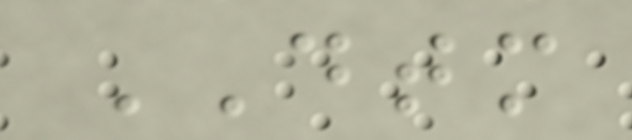DTM
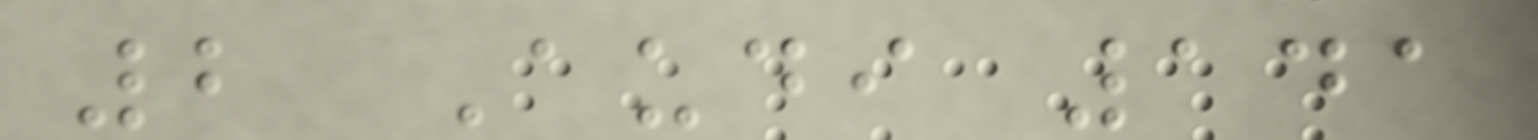2 Audi 141
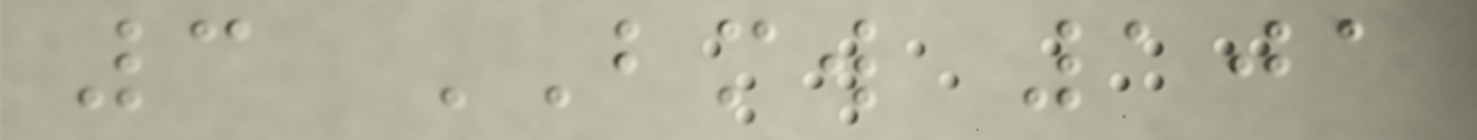3 BMW 101
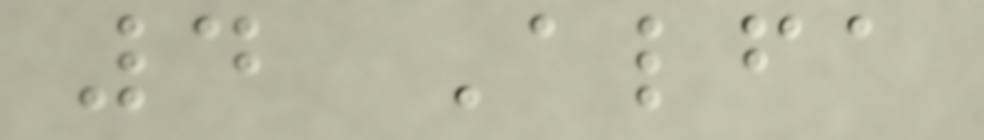4 Alfa
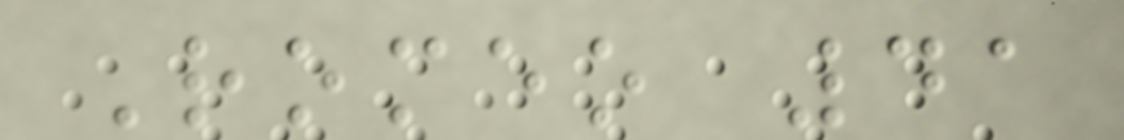Romeo 41
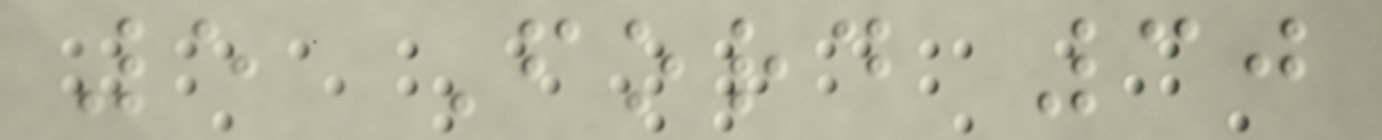5 Ford 30
